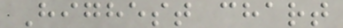Highest chart
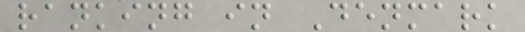ranking in Denmark
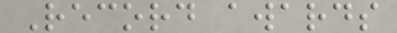Record awards
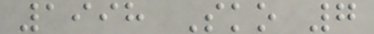1998 Sko 7
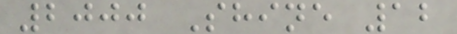2000 Shine 12
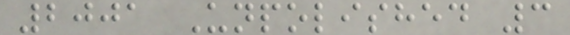2001 Unpolished 3
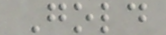Gold
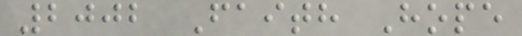2002 Faith Hope
